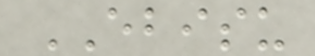EBISU
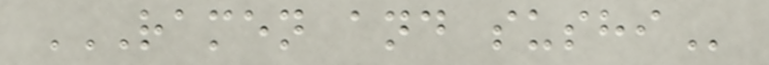RAMEN AND SUSHI
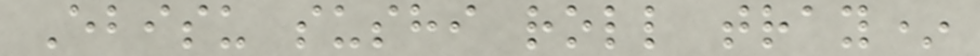Ebisu sushi roll tray*
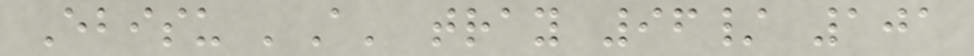Ebisu 'A' tray 96/ 101
